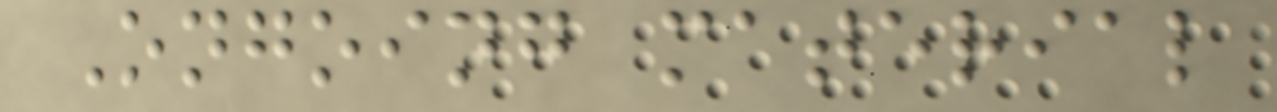Ongoing material
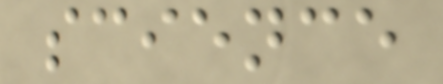science
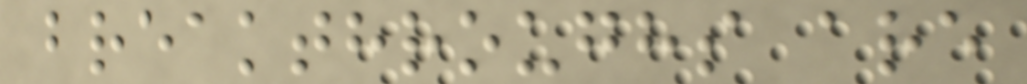breakthroughs are
